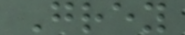Grey
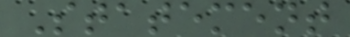Statement
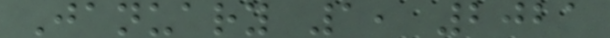January 1, 2021
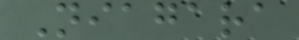Niagara
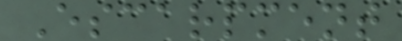Escarpment
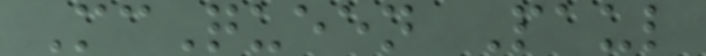McQueen Paul
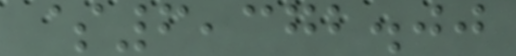$6,372.00
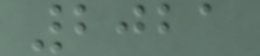2021
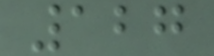127
